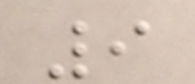9
